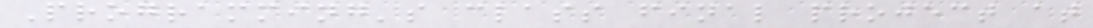Programming's class final project at
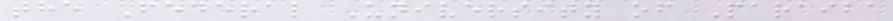the Federal University of Paraiba
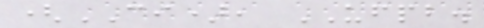(CI), UFPB.
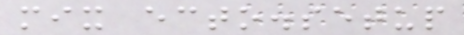mix ecto.setup
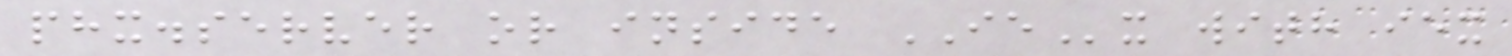phx.server or inside IEx with iex
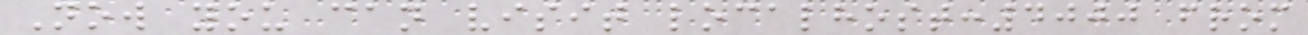Now you can visit localhost:4000 from
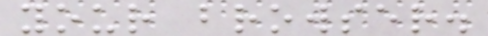your browser.
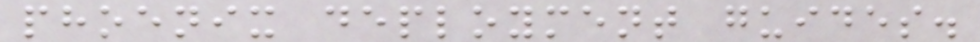phoenix deployment guides.
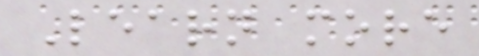Learn more
